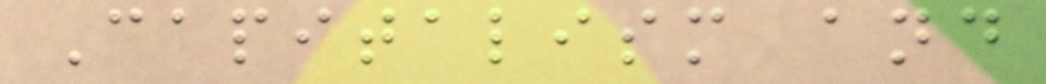Capitalism and
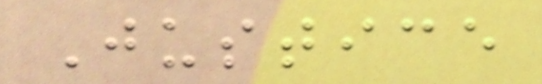Justice
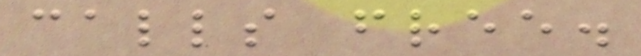calls free.
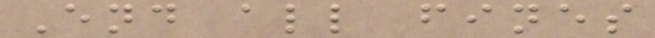End all fines
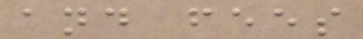and fees
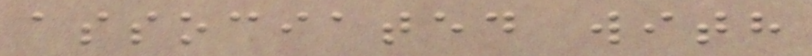associated with
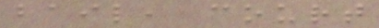bail, court
